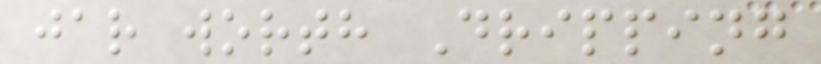jar worth Dripping
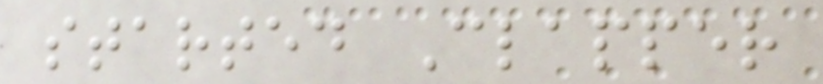started Clapper
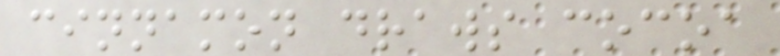cinnamon draws cocoa
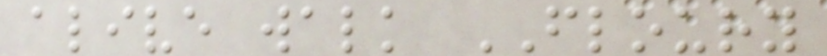alive walk FLOURY
